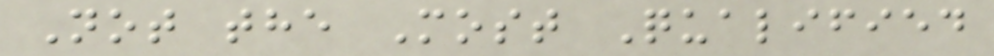Not the Most Qualified
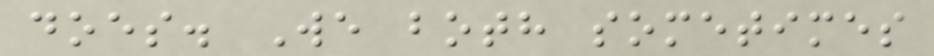does. We both sometimes
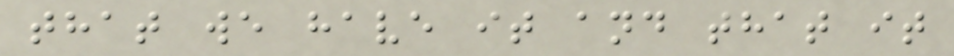that we have it and that it
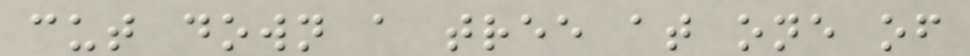cut down a tree at one of
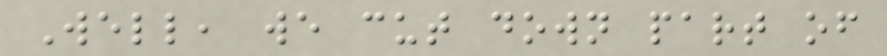Well, we cut down part of
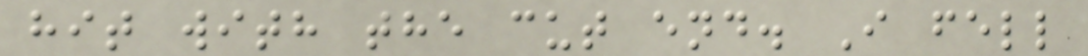hit with the cut end. I fell
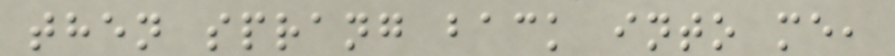then sprang back into me,
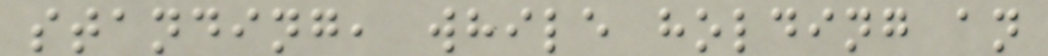standing, while holding an
